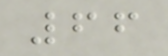66
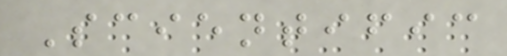Scientific
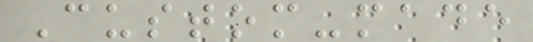Custom-made
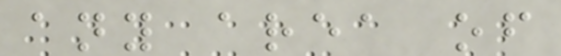any area of
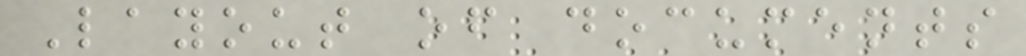Layout of documents
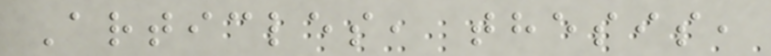Articles, thesis,
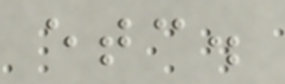etc.
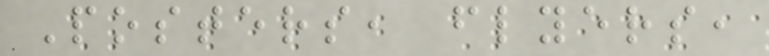Posters, flyers,
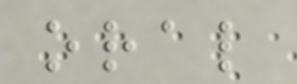oral
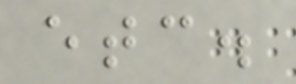etc.
